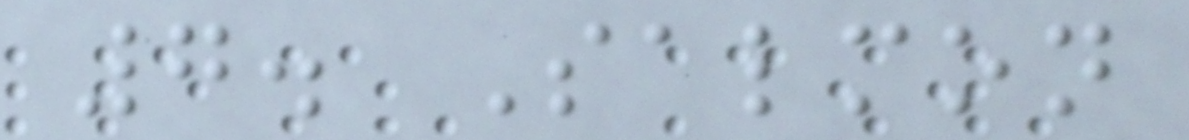7. Salmon
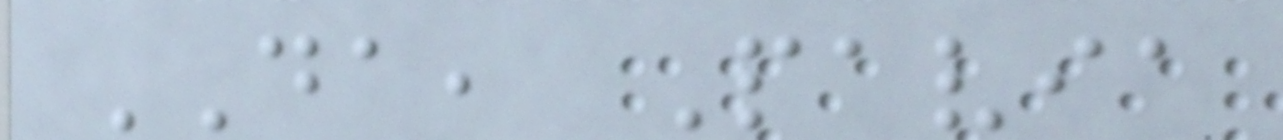DA, Pavia
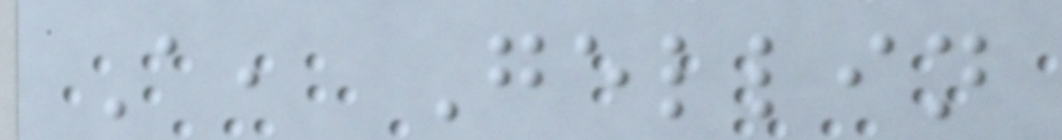A, Gellin
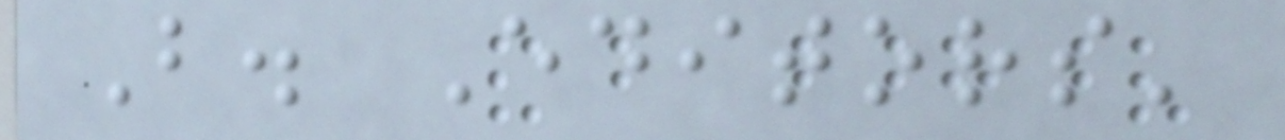B. Editors'
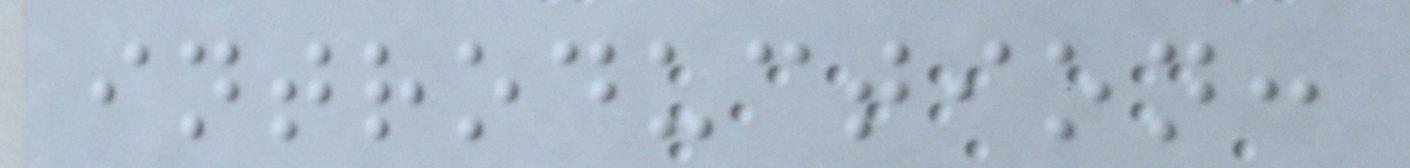introduction:
